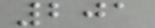201
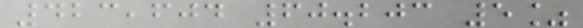423,604 60.203 5%
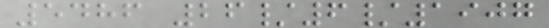5486 26/6/1907
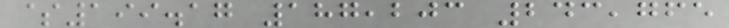$199.17 187,203 243,765
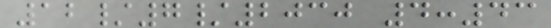12/7/2030 4:43
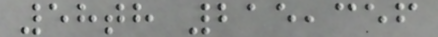58th 215,356
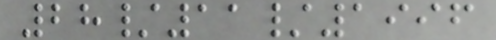28/11/1996
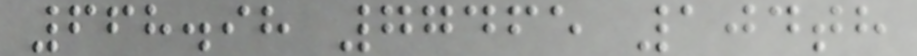668.98 77465 104th
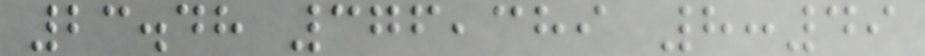23.48 376,389 8:49
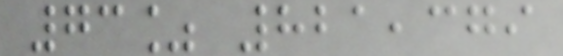73% 821,379
